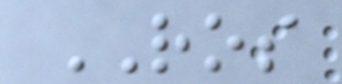ROS
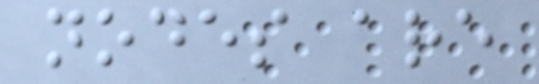nodes are
